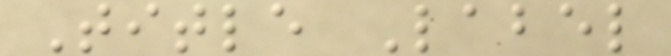Title Label
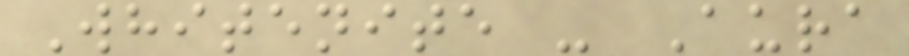Whitenite - Aura
